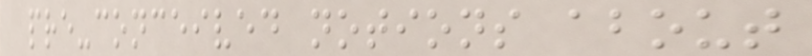pre-conceived notions about
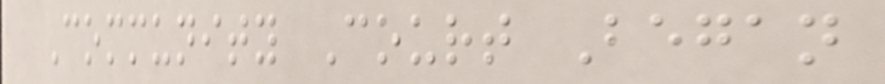Community Court Began
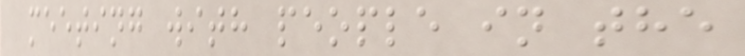meeting with people in the
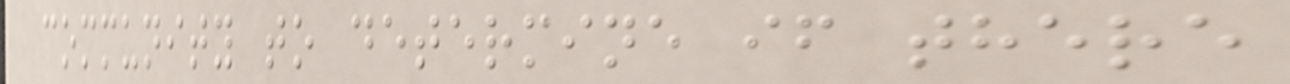community to determine if there
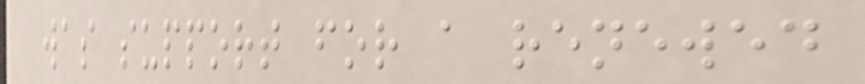was support for a renewed
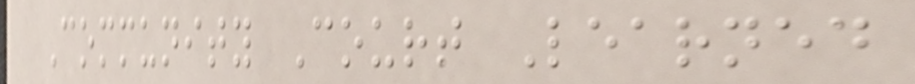Community Court Learned
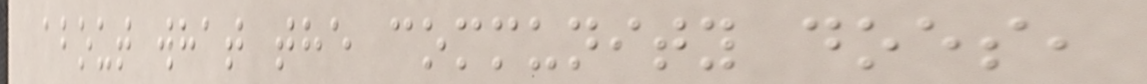about what the community does,
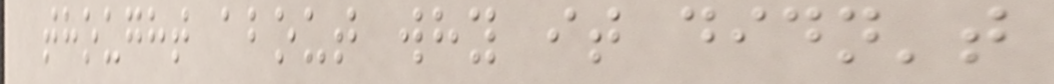thought about why it didn't
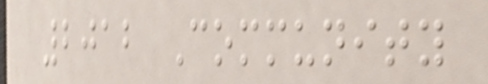2012 Community
